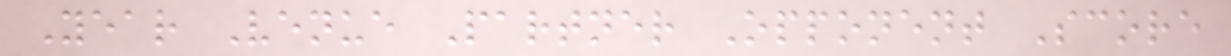Year Venue Partner Opponent Score
